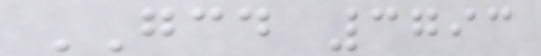GCD 3793
